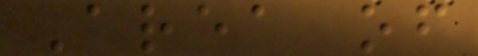Area of
